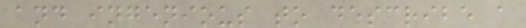and ingenious to describe a
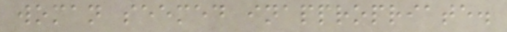woman seemed inappropriate.
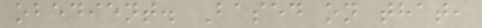obedient. Based on that,
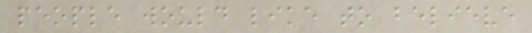people would like to believe
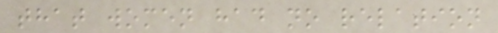that women had no relation
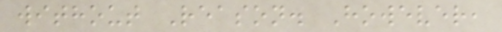without Reason. However,
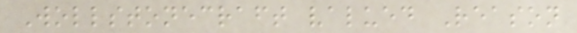Wollstonecraft valued Reason
